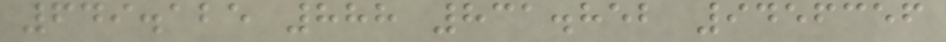649.125 888 831.852 9456356
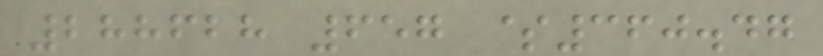288628 657 $360.47
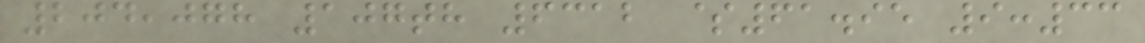204,078 107th 6312 $61.95 9:33
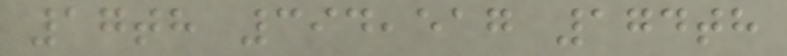17th 394,517 174th
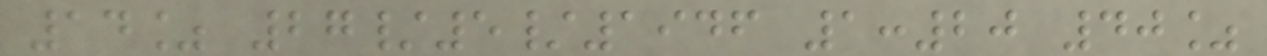14% 27/5/1946 1:20 40%
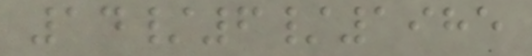14/6/1985
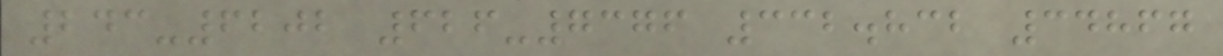243-6202 626-7376 332.832 34867
